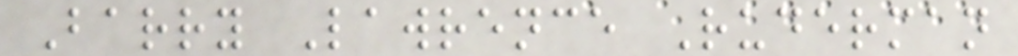Barry Lawrence Ruderman
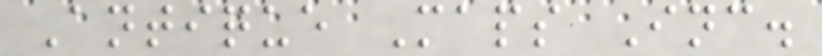Antique Maps Inc.
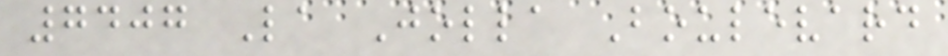7407 La Jolla Boulevard
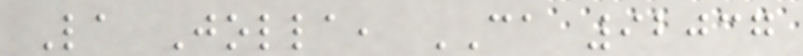La Jolla, CA 92037
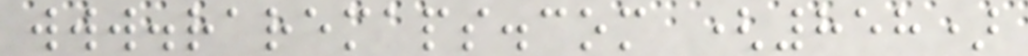www.raremaps.com (858)
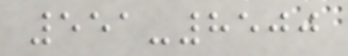551-8500
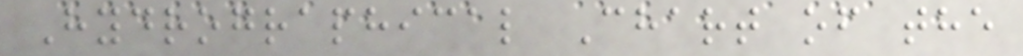Hydrographical Chart of the
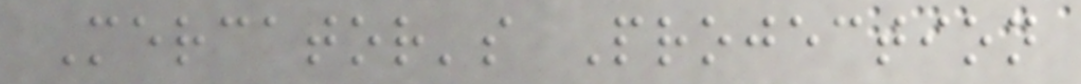Mercator's Projection
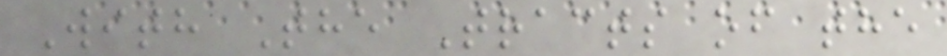With The Tracts of the
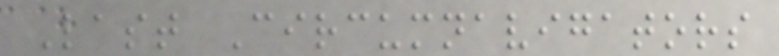Last Circumnavigators
